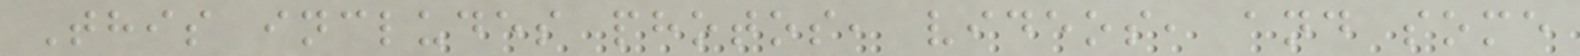This includes photos, videos, and some
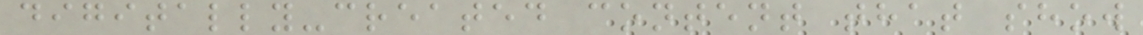digitally-created content that show
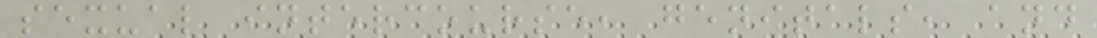sexual intercourse, genitals, and
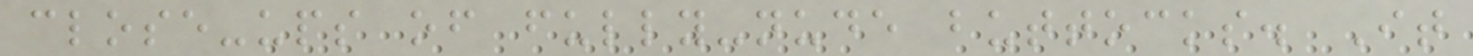close-ups of fully-nude buttocks. It
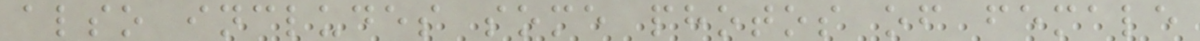also includes some photos of female
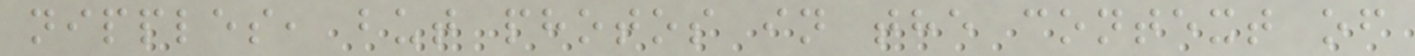nipples, but photos in the context of
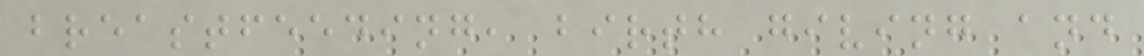breastfeeding, birth giving and
